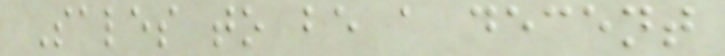Sales to be a decent
